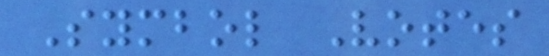Symbol Votes
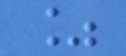%
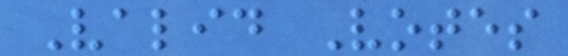Valid Votes
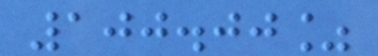100.00%
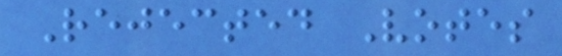Rejected Votes
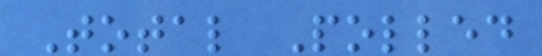Total Polled
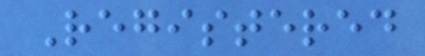Registered
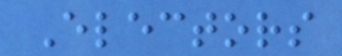Electors
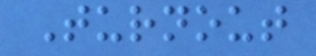Turnout
